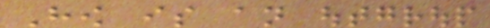How is an outgroup
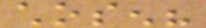chosen?
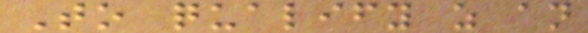To qualify as an
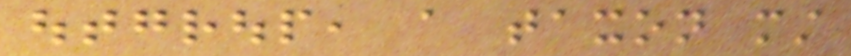outgroup, a taxon must
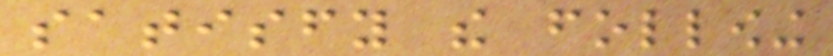satisfy the following
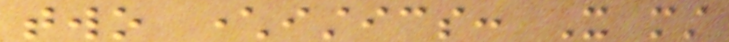two characteristics: It must
